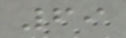69
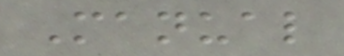Manual
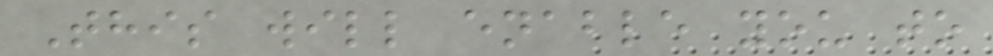This will enable you to
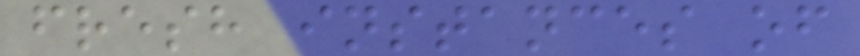fresh instances of
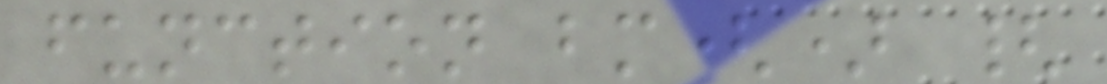function bm() {
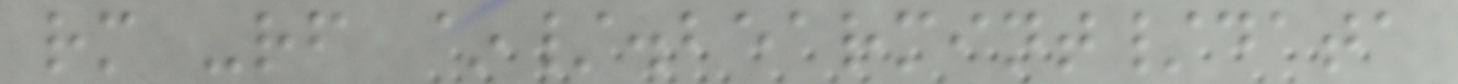rm -rf ~/.bearmint/data
